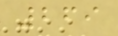269
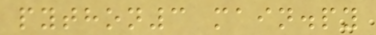python3 main.py
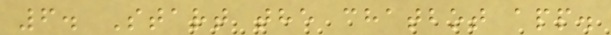6. Start the chatbot app.
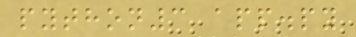python3 app.py
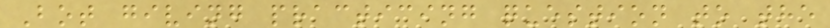Bot giving practicing question to the
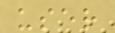user
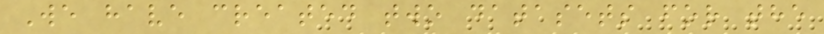We have created two datasets for the
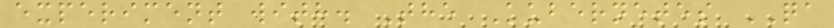experiment with. The Kubernetes QA
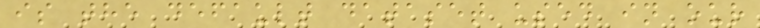is the default dataset used in our
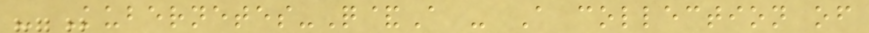- Kubernetes-Q&A - A collection of
